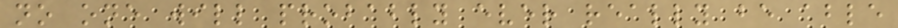no one will probably ever really be able
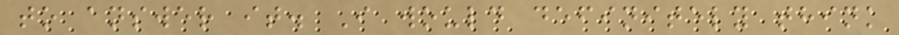to answer it. I would definitely think
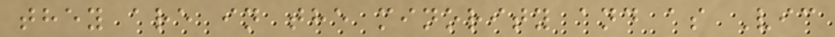they are in the minority and as Vic
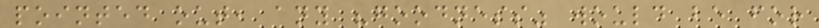pointed out, any "goodness" would be for
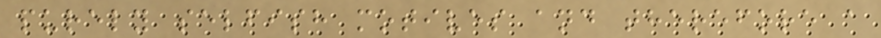purely selfish motives and therefore a
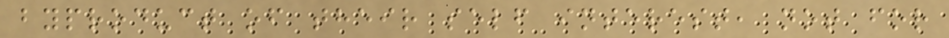byproduct of their self interest, not for
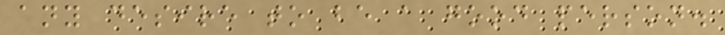any desire to be a good person.
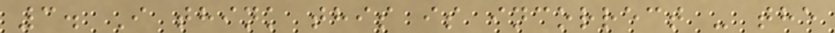3. I think this is incorrect - the
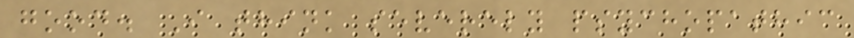good. I think severely psychopathic
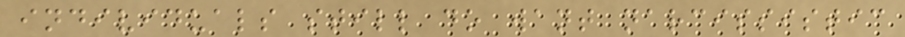individuals still do want narcissistic
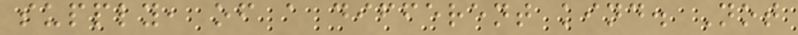supply, of a different kind. Not
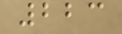223
